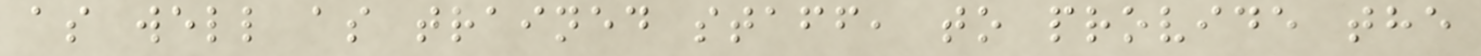as well as trained staff, to provide the
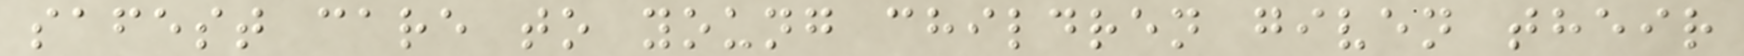safest care to young children given their
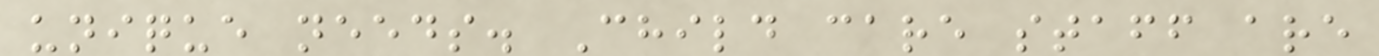unique needs. Child care staff are
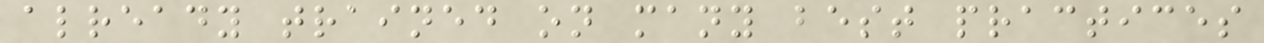already trained on many best practices
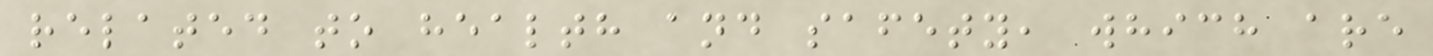related to health and safety, which are
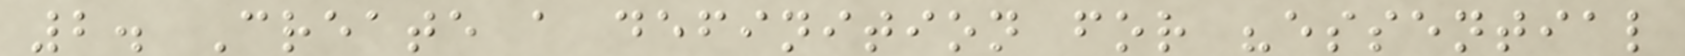2. Create a definition for "essential
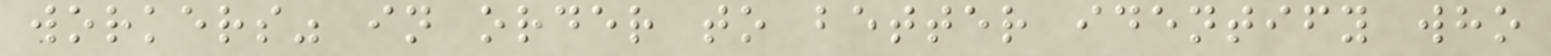workers" in order to better identify who
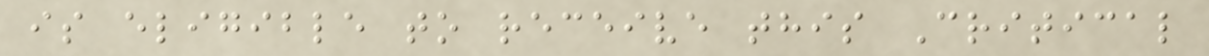is eligible to receive this Critical
